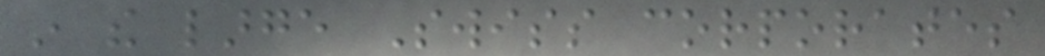in the large Swiss corporates
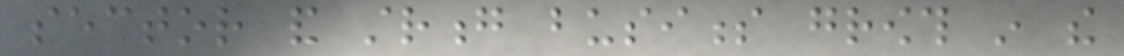sector and strong business growth in the
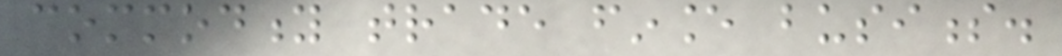commodity trade finance business.
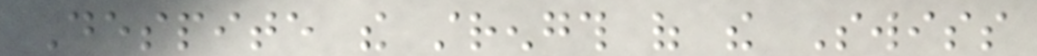Despite the strength of the Swiss
